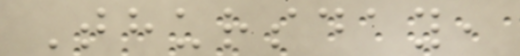Thursday,
